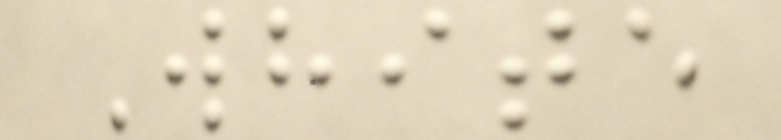White
